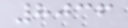8036
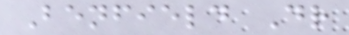Benfield Dr
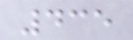435
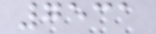7531
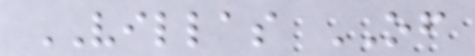VILLAS OF
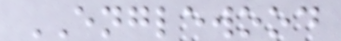ENGLEWOOD
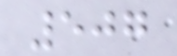507
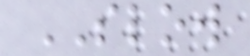SLOW
